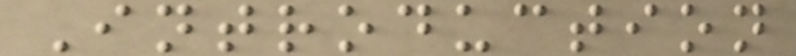Introduction
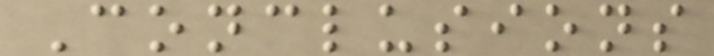Conclusions
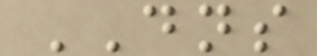DNS
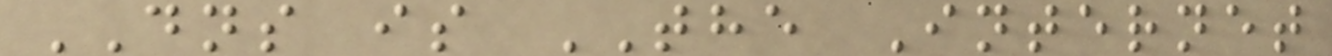DNS is THE Internet
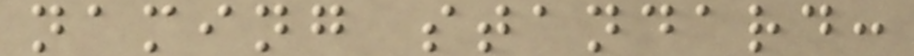naming standard:
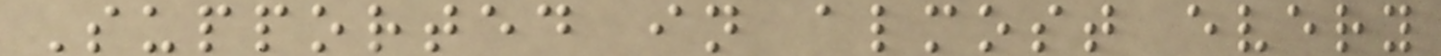Supported in almost every
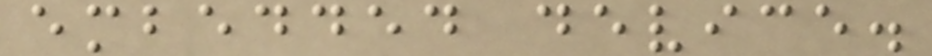embedded device.
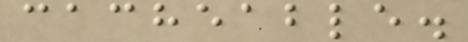cacheable.
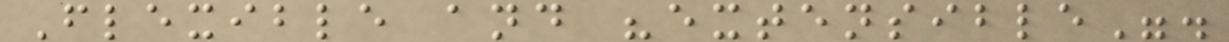Flexible and "extensible".
